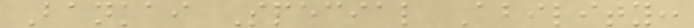Bankai Special Ability:
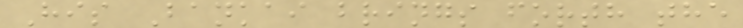His Bankai brings forth the
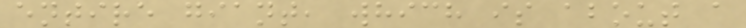entire giant, which is about a
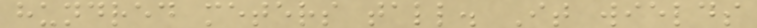hundred meters tall. It wields
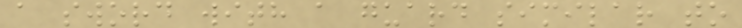a sword with a guard similar to
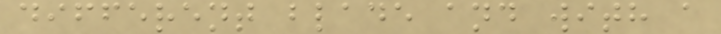different blade and with a
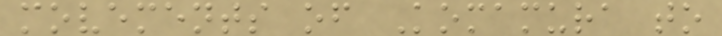movements of Komamura to
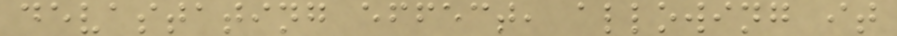devastating effect, allowing it
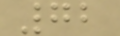72
